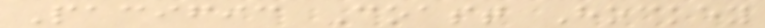Pacific Coast Hockey
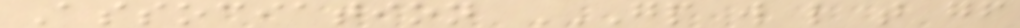Association GP W L T GF
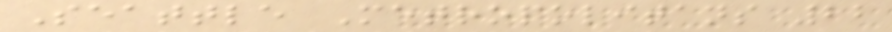Seattle Metropolitans 22
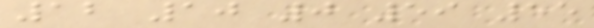12 10 0 59 55
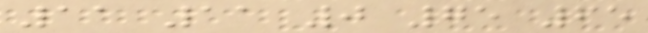11 11 0 75 65
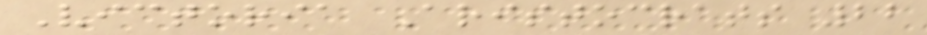Victoria Aristocrats 22
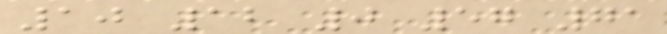10 12 0 57 71
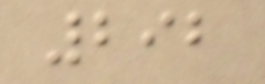292
